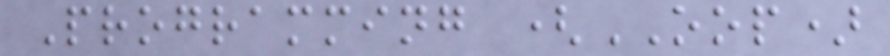Programming (OOP)
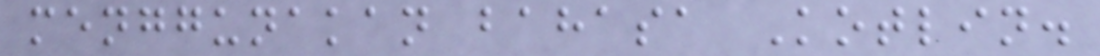menggunakan bahasa Kotlin.
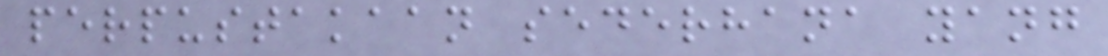perpustakaan sederhana yang
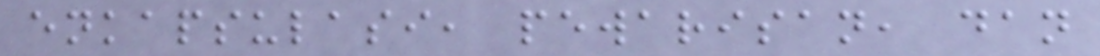enkapsulasi, pewarisan, dan
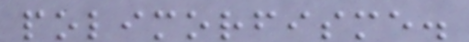polimorfisme.
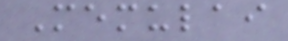Memulai
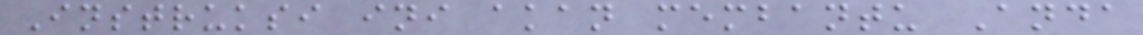Instruksi ini akan membantu Anda
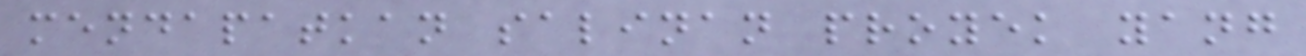mendapatkan salinan proyek yang
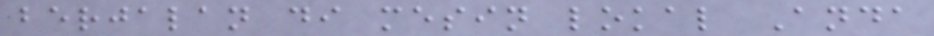berjalan di mesin lokal Anda
